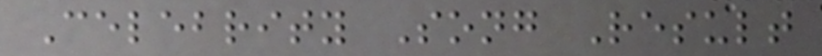Celebrity Song Result
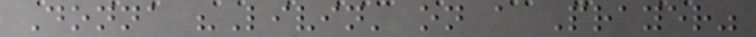Donna "Livin' on a Prayer"
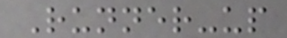Runner-up
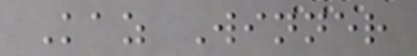Kaz Winner
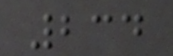234
